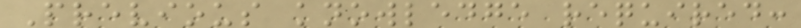Previous knowledge required:
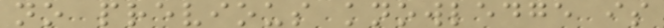no previous knowledge is
